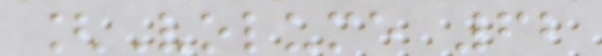[Volume 62
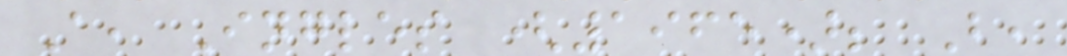A, Ingles (1965); B,
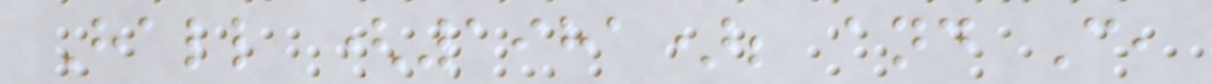Hall (1981); and C,
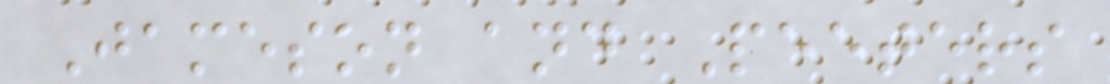Jameson and Peeters
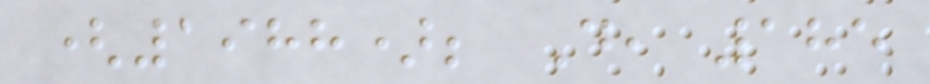(1988); D, 185
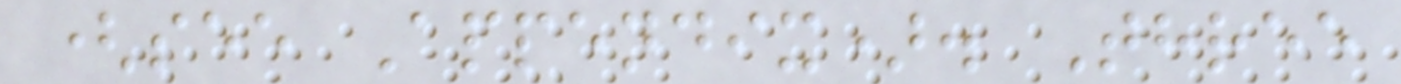(see Appendix). Three
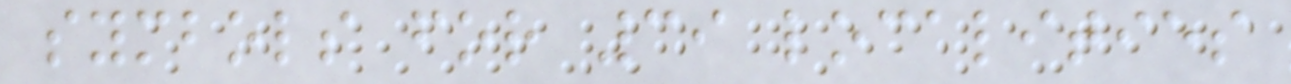symbols for 39 localities
